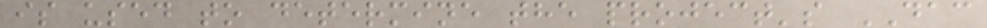is used to determine the project's DAC
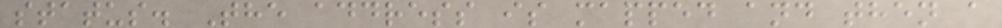status. The address is mapped and then a
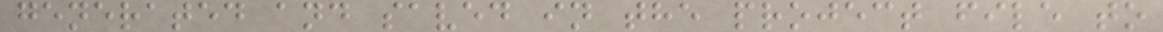generated and saved in the project file to
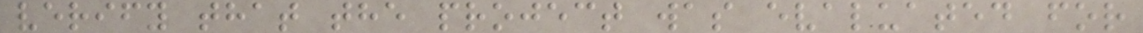verify that the project was evaluated for
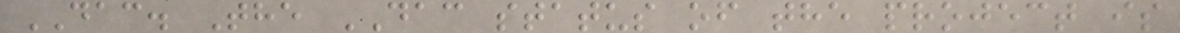DAC. The DAC status of the project is
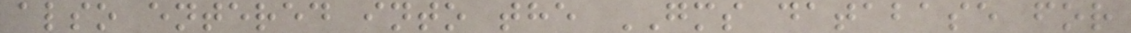also entered into the GMS database for
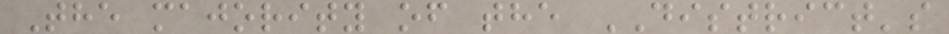The majority of the DISTRICT's
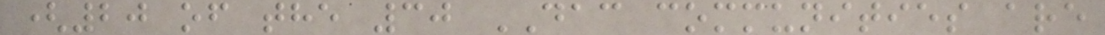(20 of the 30 DAC communities are
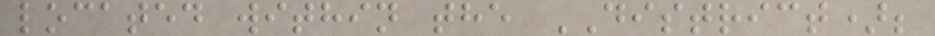located within the DISTRICT);
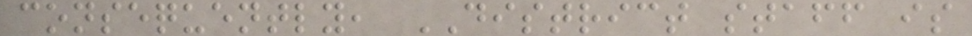consequently, DISTRICT staff is
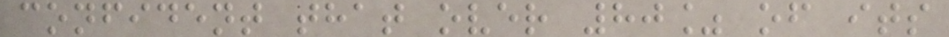confident that over 80% of its
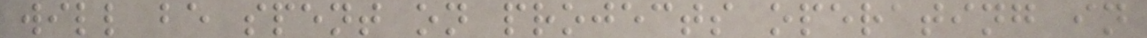will be spent on projects operating in
